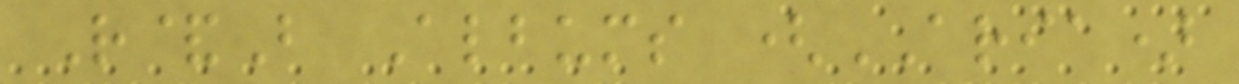R&B Albums (ARIA)
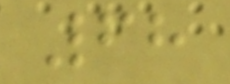68
